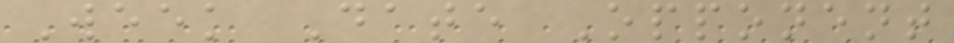Week Date Opponent
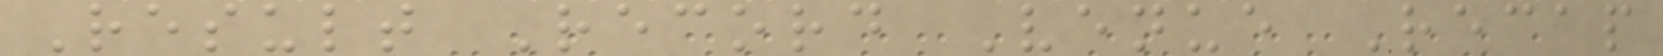Result Record Venue Recap
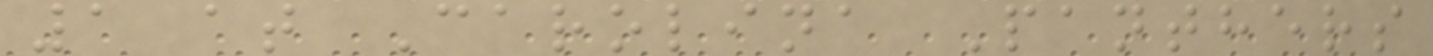1 at Carolina Panthers
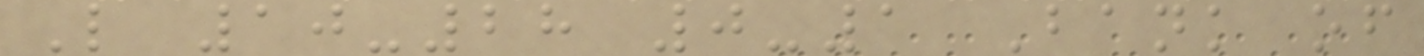L 10-28 0-1 Bank of
